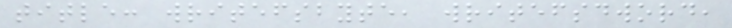title: writefsbyte, writefsdword,
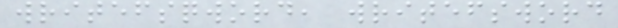writefsqword, writefsword
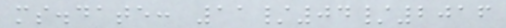ms.date: 11/04/2016
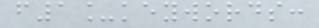f1_keywords:
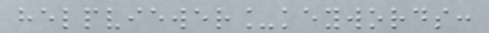helpviewer_keywords:
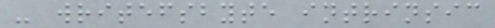- writefsbyte intrinsic
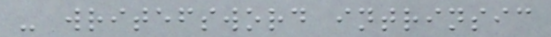- writefsword intrinsic
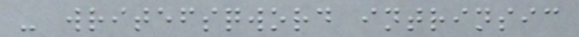- writefsqword intrinsic
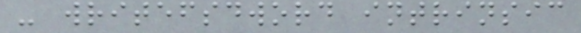- writefsdword intrinsic
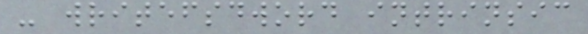- writefsdword intrinsic
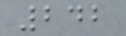242
